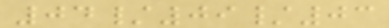04/09/03
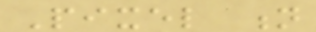Pixel n
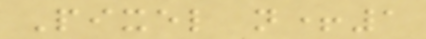Pixel n+1
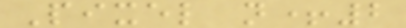Pixel n+2
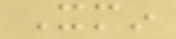Xmin
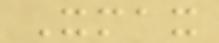Xmax
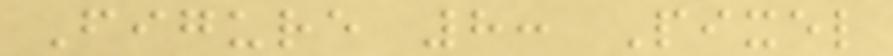Figure 8: Pixel
